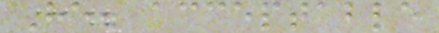He. acceptable
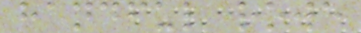handful rowe
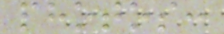photos:
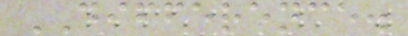DIFFERENCE.
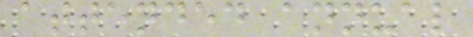attended annual
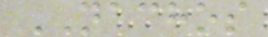NACHOS
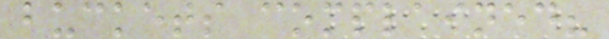buckets complained?
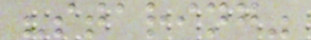"staring"
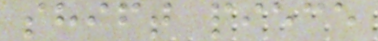shift piece
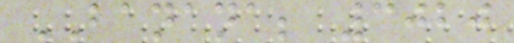BANANA; 3020
